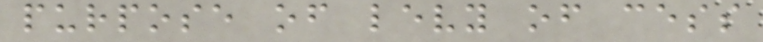purpose of levy of cess
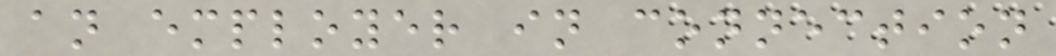an employer in connection
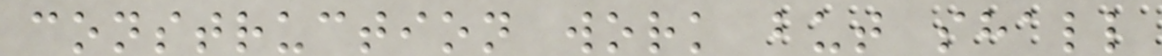construction work but shall
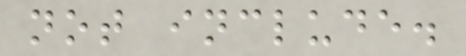not include.
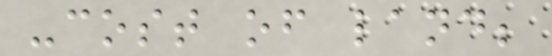-cost of land;
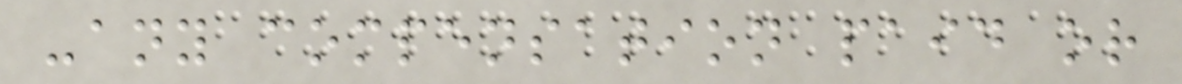-any compensation paid or
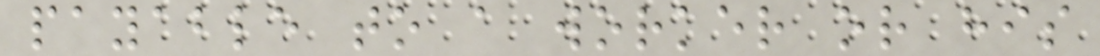payable to a worker or his
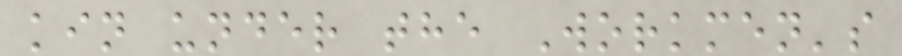kin under the Workmen's
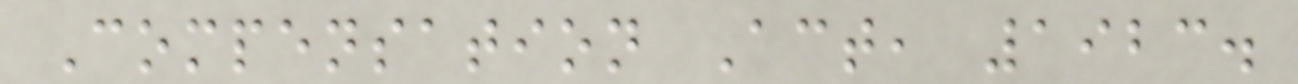Compensation Act, 1923.
